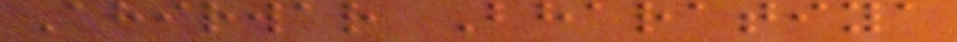Ahirwar Bharatiya
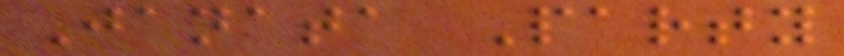Janata Party
